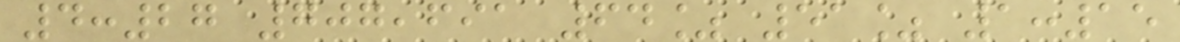4:27 707,691 64% 51% 1:15
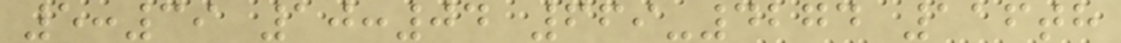5:39 10:04 669-4274 116th
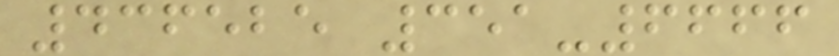436525 351-6666
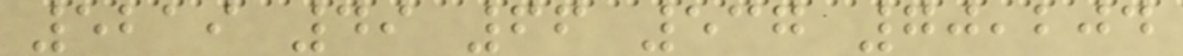5219 49 66 537 70,204
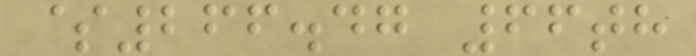$266.47 66th
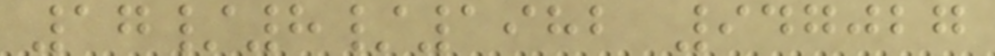17/8/1982 947027
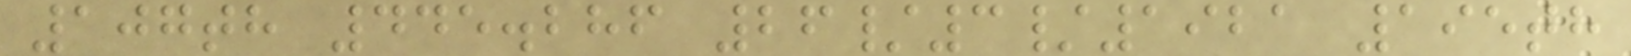107th 445.286 26/3/1921 195th
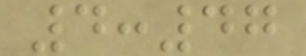4:47
